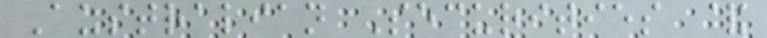Australian Securities &
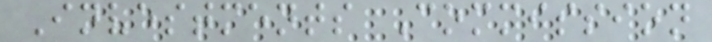Investments Commission
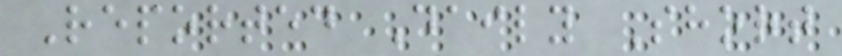Reported Daily Short
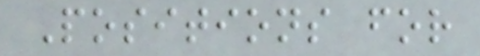Positions for
